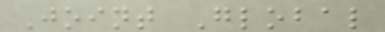Joint Global
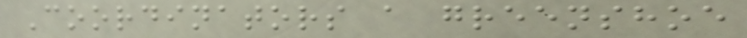Coordinators a greenshoe
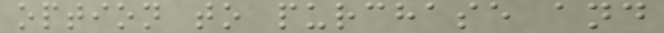option to purchase and
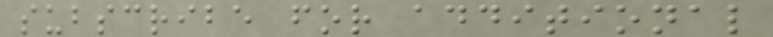subscribe for additional
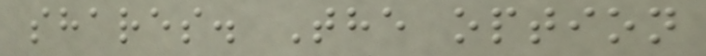shares. The option
